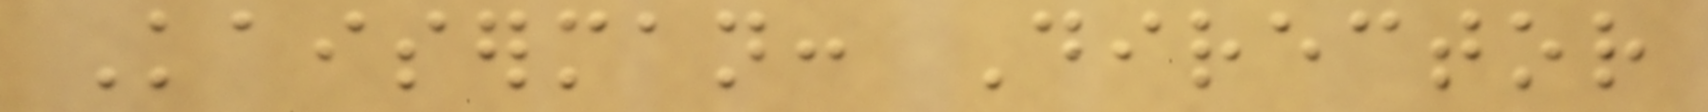Kaiserman: Director
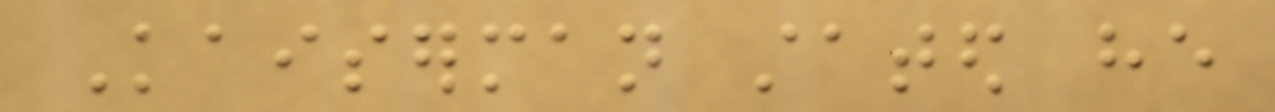Kaiserman stated he
